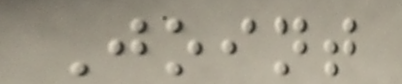Joint
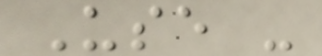Use -
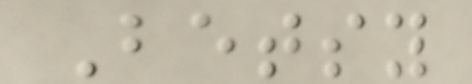Betsy
